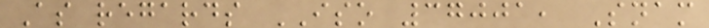As regards ISO 37001, Snam
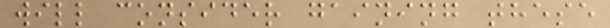will consider gaining these
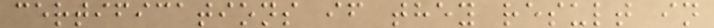certifications if they result in
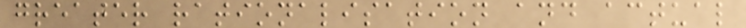greater rationalisation and actual
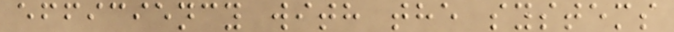efficiency with the systems
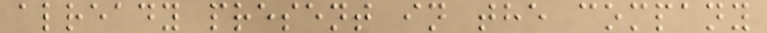already present in the company
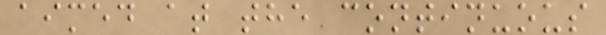aimed at the continuous
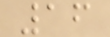16
